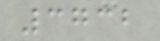3732
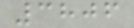3806
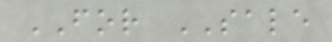FOR SALE
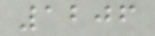1206
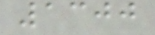1300
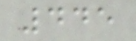445
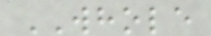WHOLE
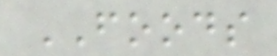FOODS
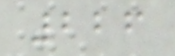226
